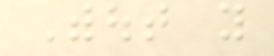Without you
